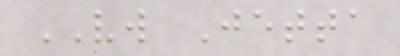VW Jetta
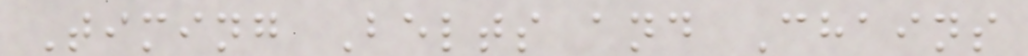Timing Belts and Chains
